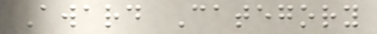Award Category
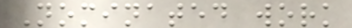Nominated work
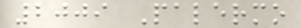2009 Palermo
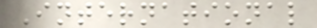International
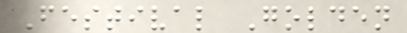Festival Golden
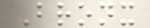Bronx
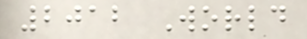2012 World
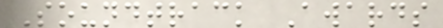Soundtrack Awards
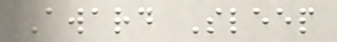Award Sleep
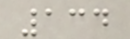134
